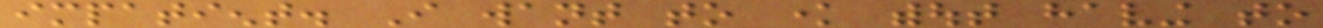impatient. I want to know without having to
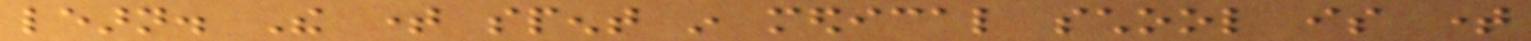learn. The time spent in medical school is time
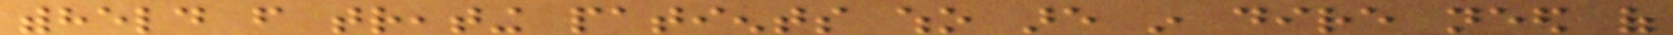withheld from treating patients who are in dire need of
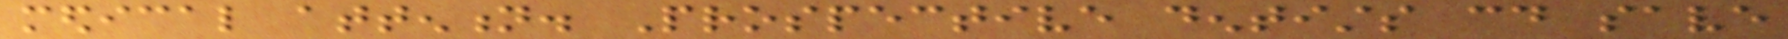medical attention. Prospective dentists could save
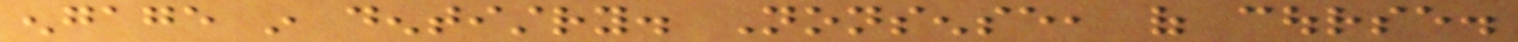engage in dentistry. Nonsense, of course.
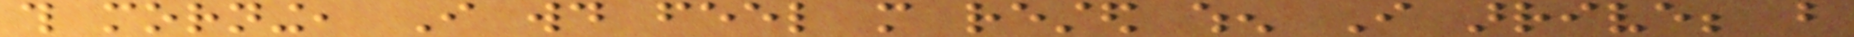this morning, I would feel more rested when I arrive; but
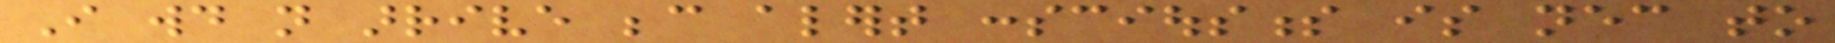I would not arrive because alert consciousness is necessary to
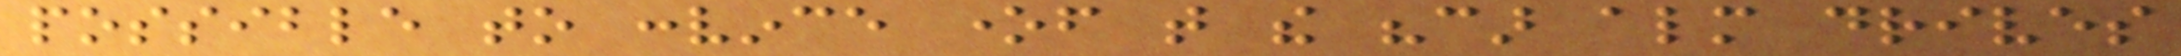possible to convince oneself that the "car almost drives
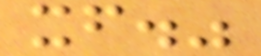itself."
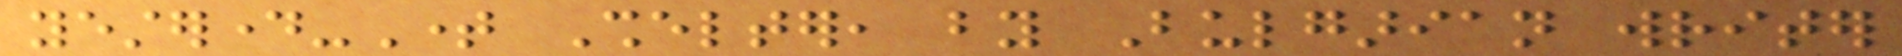yesterday-Time Shelter, by Bulgarian writer
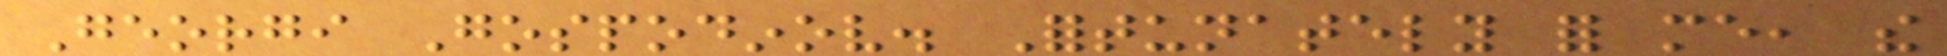Georgi Gospodinov. Fortunately for me, the
